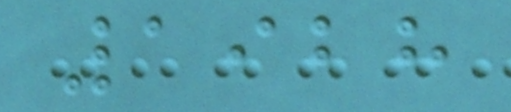1928
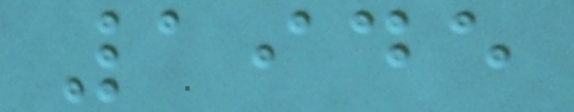1945
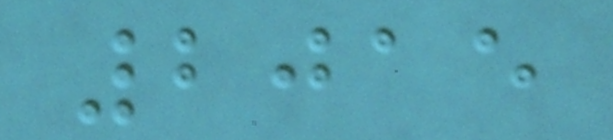2015
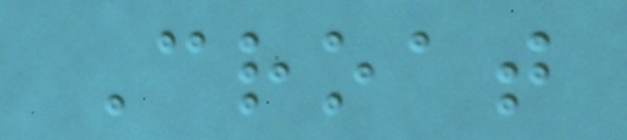Croat
